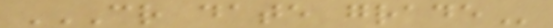CR DATE GRADE
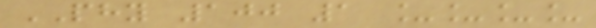PHY 100 1 ____
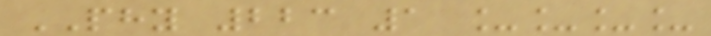PHY 223 1 ____
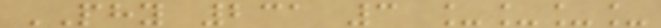PHY 231 3 ____
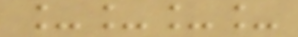____
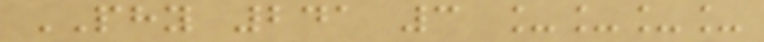PHY 241 3 ____
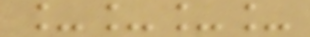____
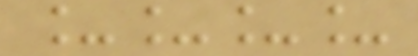____
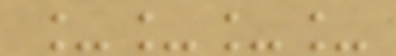____
